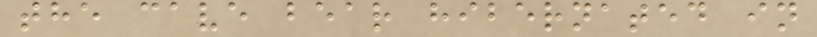the cave bear hibernated in
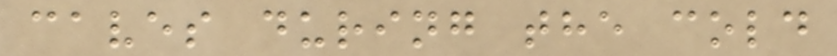caves during the cold
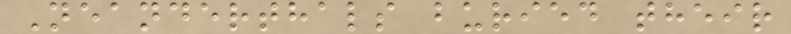Neanderthals buried their
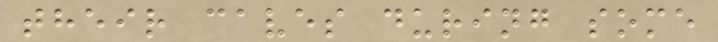their caves during some
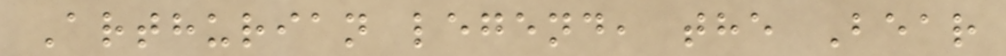Arthurian legend, the Bear
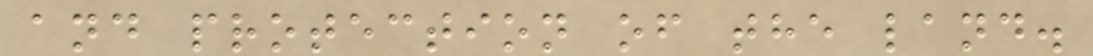and protection of the land.
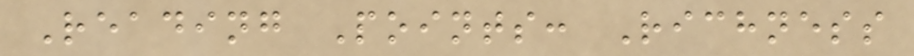Reading Points: Richness
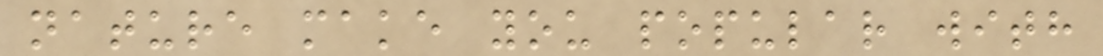nature make you popular with
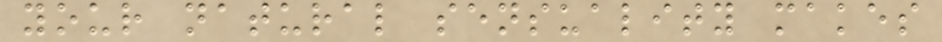your natural sensuality makes
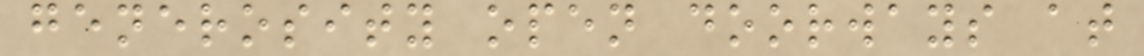generosity open doorways at
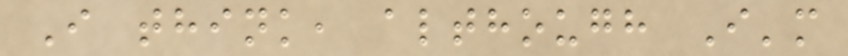I think, although I'm
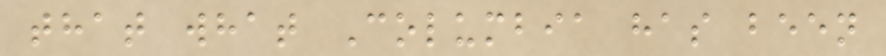that what Columbia has been
